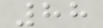88
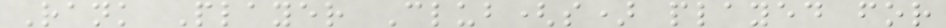Rank Player Club(s) played for
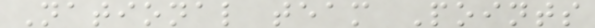National team Points
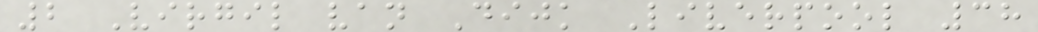2 Virgil van Dijk Liverpool 38
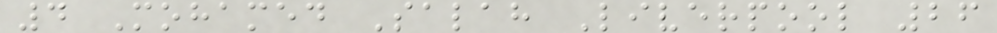4 Mohamed Salah Liverpool 26
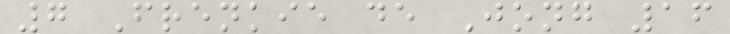7 Frenkie de Jong 16
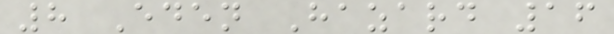8 Eden Hazard 16
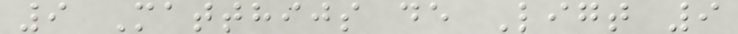9 Matthijs de Ligt 9
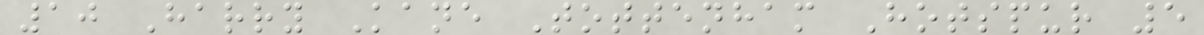10 Harry Kane Tottenham Hotspur 5
